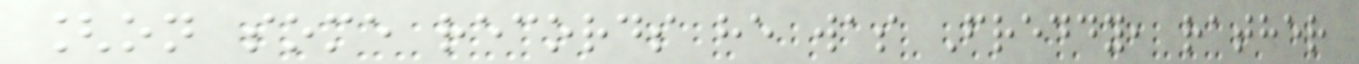[on some records he was Freddy, rather
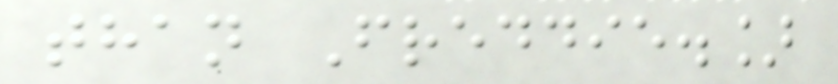than Freddie.]
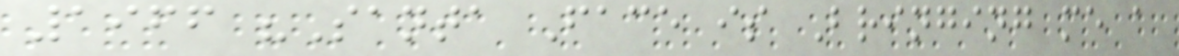1966 "Santa Face is Bringing me a
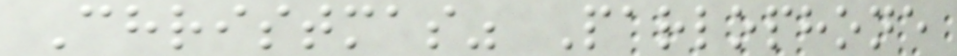Christmas" Parlophone
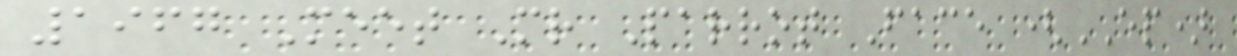1967 Meet Mr Parrot Face (EP)
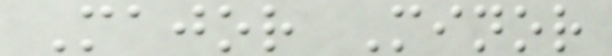Major Minor
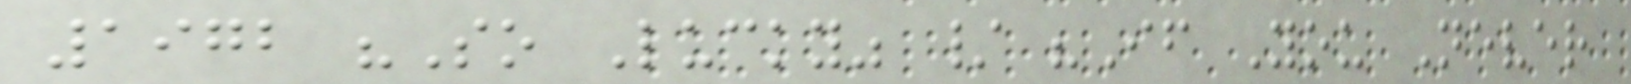1972 "So Lucky" / "If You Never
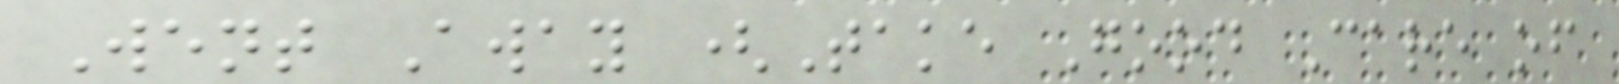Went Away (Take Good Care of
